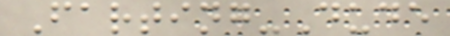Farting-Dude
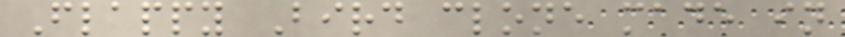Flappy Bird clone made in
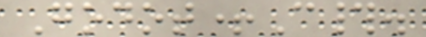Godot+C#.
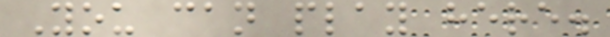You can play here.
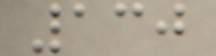130
